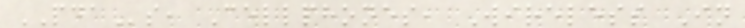PDAs, Cellphones, Wireless In
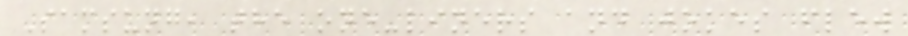Samsung, the one-liners and jokes flew
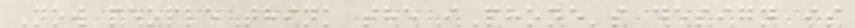Now people think the iPhone's design is
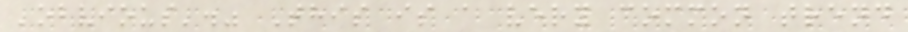'obvious'." This is a very common trend
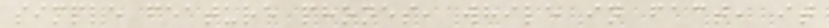simple feature phones, while in fact, it
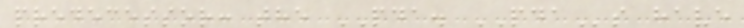predecessor: the PDA. PDAs have
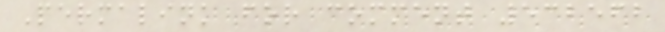Permalink for comment 532562
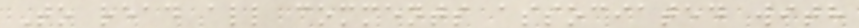To read all comments associated with
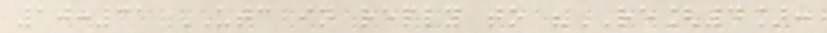10:31 UTC in reply to "RE[4]:
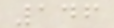146
